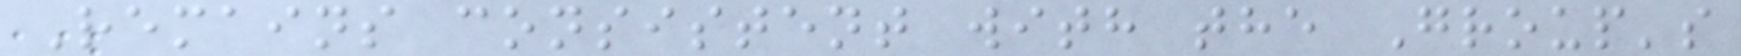Remains consistent with the Group's
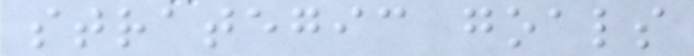strategic goals
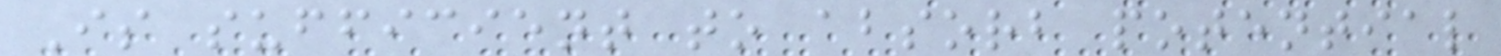Is sufficient to absorb potential
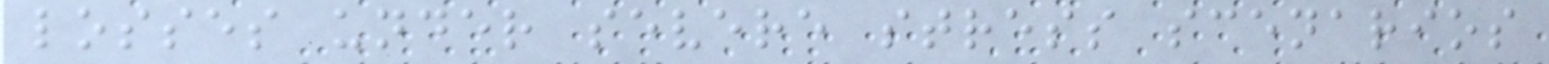losses under severe stress scenarios
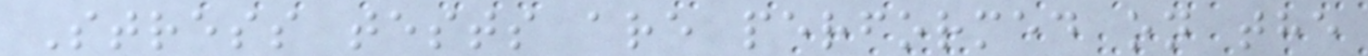Stress tests are performed on the
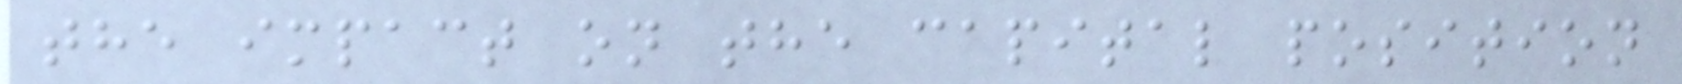the impact on the capital position
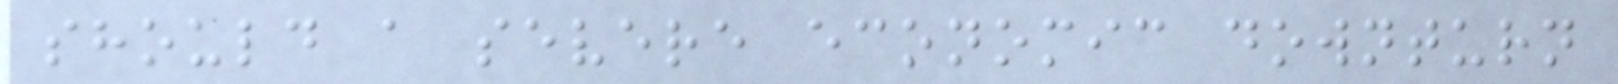should a severe economic downturn
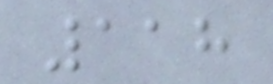118
